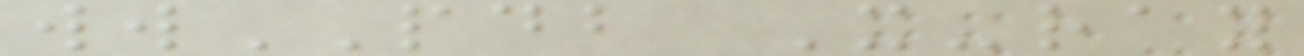wwPDB X-ray
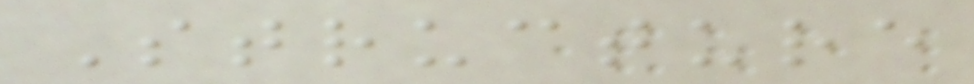Structure
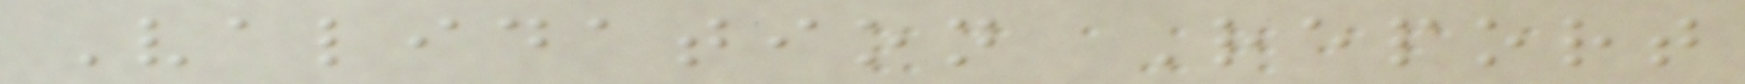Validation Report
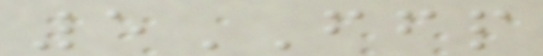5FFP
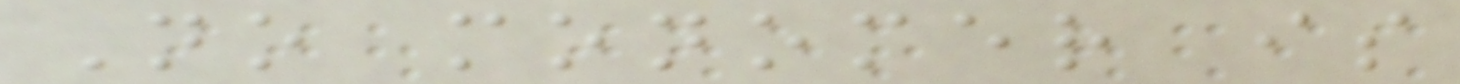No monomer is
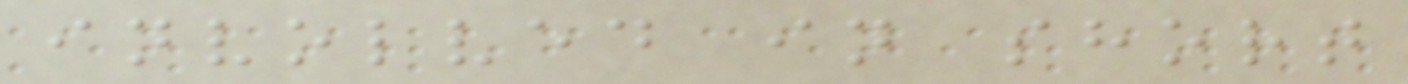involved in short
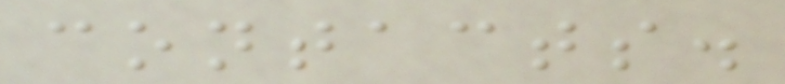contacts.
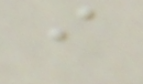i
